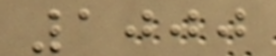1000
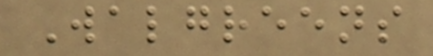Walgreens
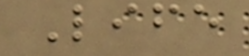Life
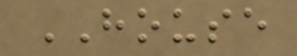HOUSE
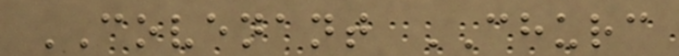COVENANT CHURC
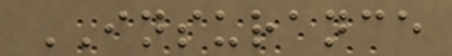INSURANCE
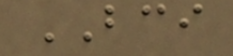BCI
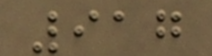917
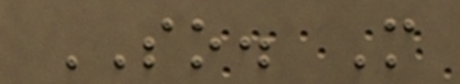SO. M
